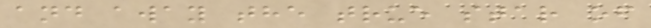and away the true star of
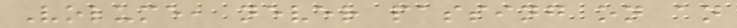Volume, never passing on an
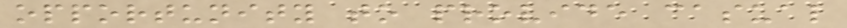opportunity to provide casual
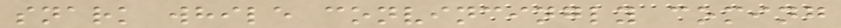snark while convincingly coming
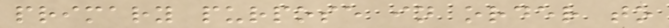primary purpose in order to
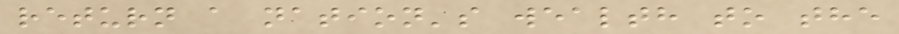return a nation's wealth to the
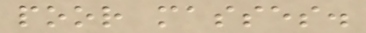poor masses.
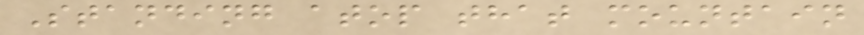Standing atop that mountain
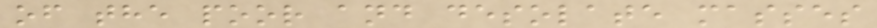of the poor and desolate masses
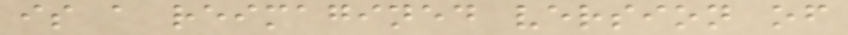is a reimagined version of
